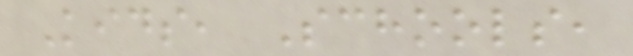Kids, Schools,
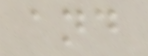and
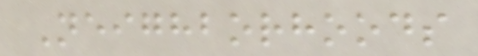Neighborhoods
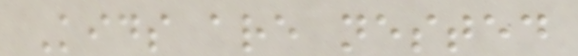Kids are nested
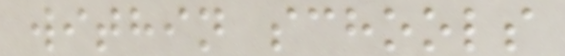within schools
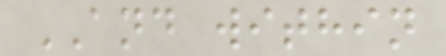AND within
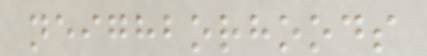neighborhoods
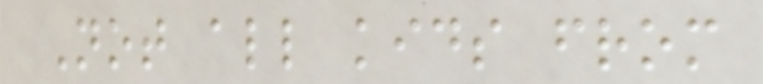Not all kids from
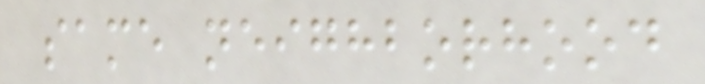same neighborhood
